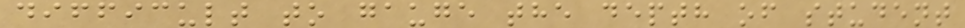difficult to gauge the depth of student
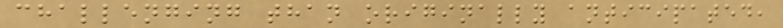challenging than originally anticipated,
